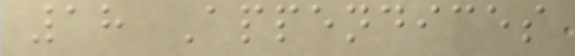18 Appendices
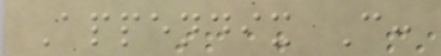Appendix C:
